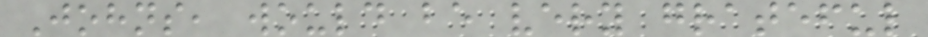Johns, would be very grateful
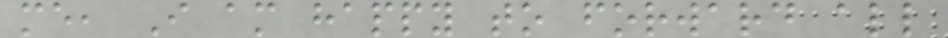me, I am happy to forward all
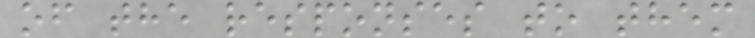of the responses to them
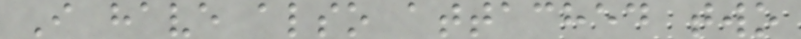I have also attached two
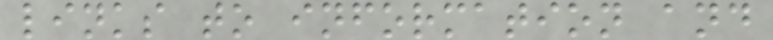links to information and
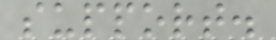support.
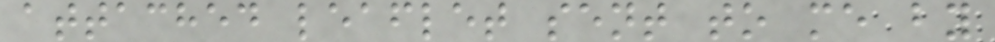attached leaflet sent to me by
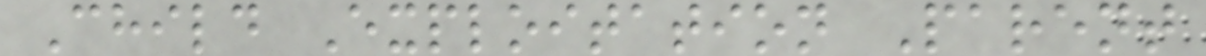Child Exploitation Parent
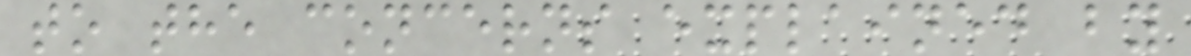to the concerns explained by
